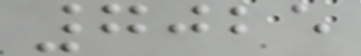7025
